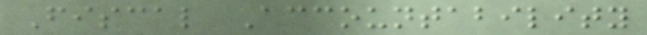Fiscal Accountability
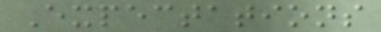Expectations
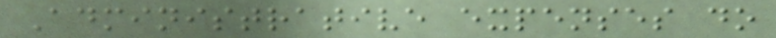Administrative expenses do
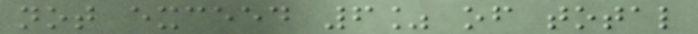not exceed 6% of total
